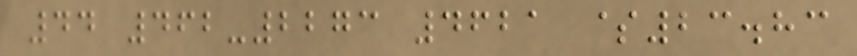44 462-2273 4621 $23.83
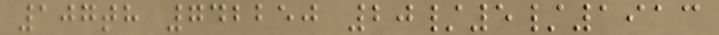107th 742250 20/5/1913
